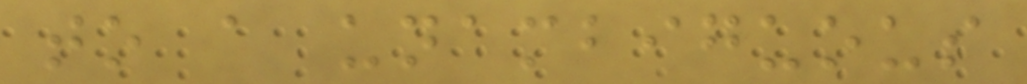to a unambiguous
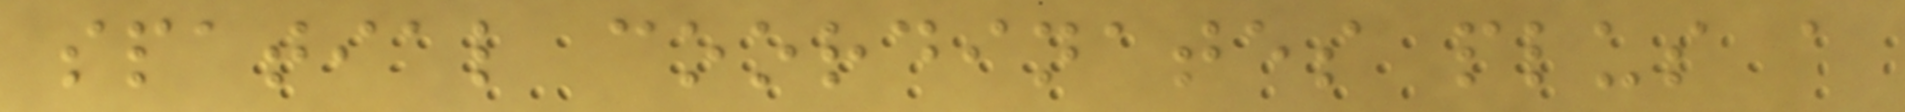spatial coordinates plus a
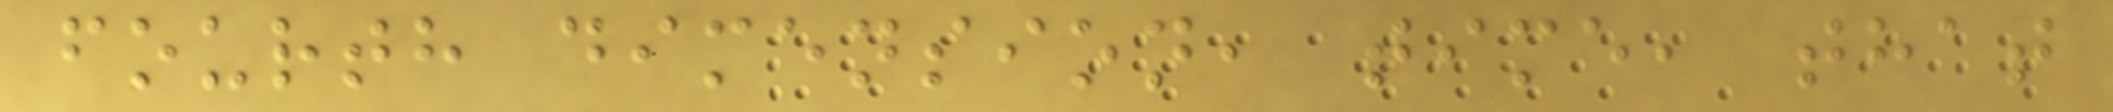fourth dimension, time, that
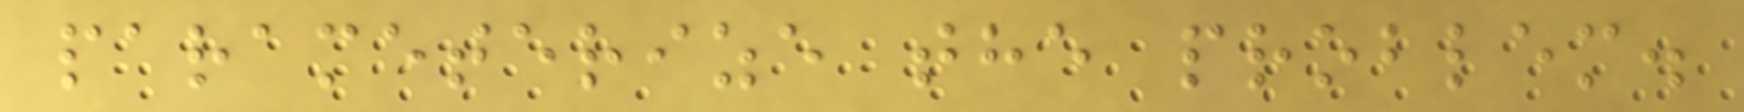parameterize the problem.
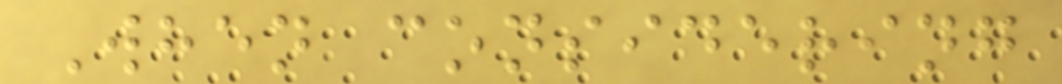When considering
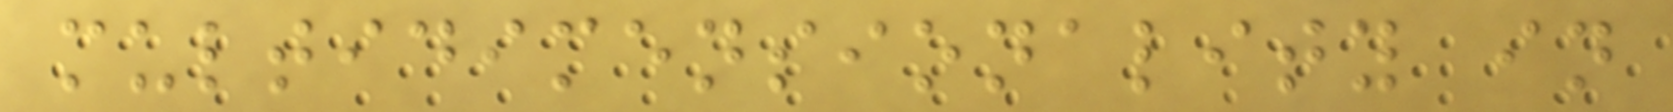multidimensionality in
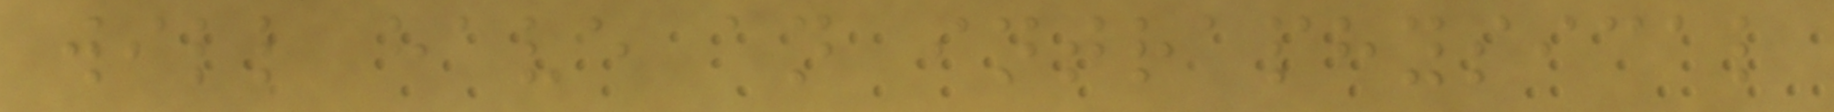will have an intraphysical
